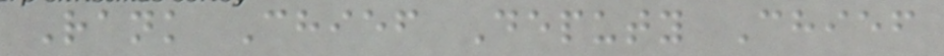Rank Chief Deputy Chief
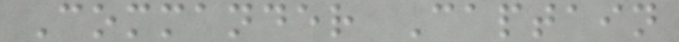Commander Captain
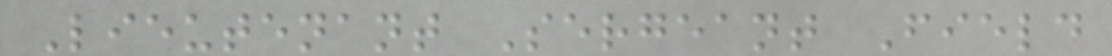Lieutenant Sergeant Field
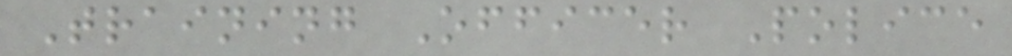Training Officer Police
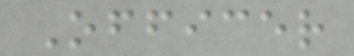Officer
